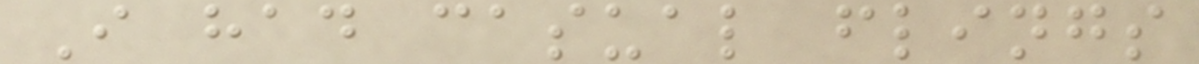I had casual flings
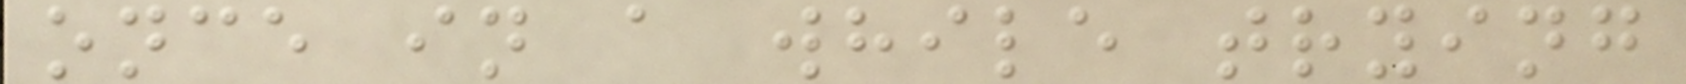once in a while trying
